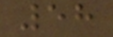58
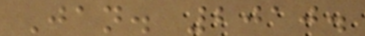Jan. 2010.
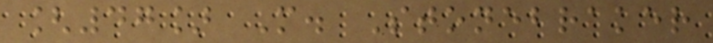[47] M. Stonebraker
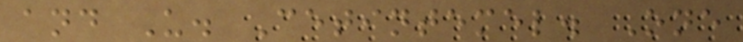and U. Cetintemel. One
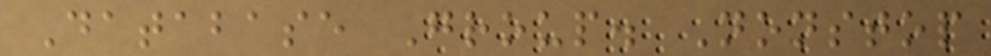Database Group. Nonstop
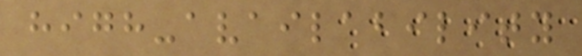high-availability
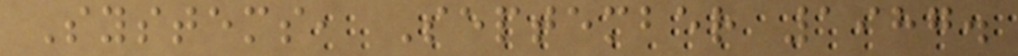Systems, September 1987.
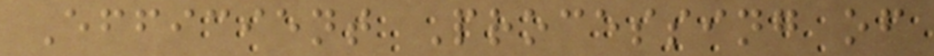Efficient Processing of
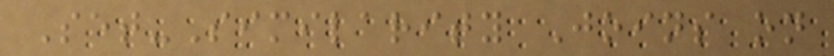Set-Similarity Joins on
